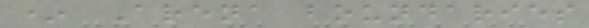* Arena boundaries
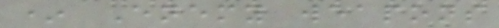* Enemy weapons
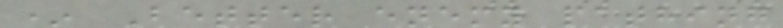* Better enemy pathing
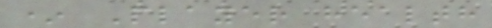* Player health
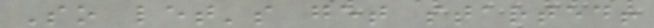So let's get started!
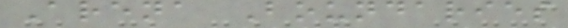Arena Boundaries
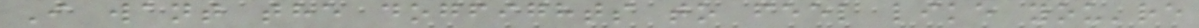I want the dogfights to feel like you're
